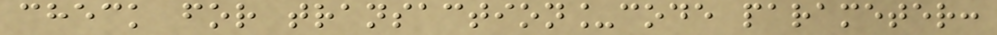check for transaction_code parameter:
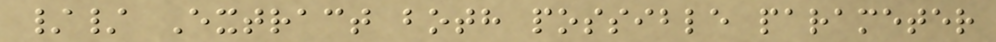// Extract both possible parameter
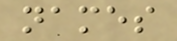names
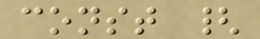const {
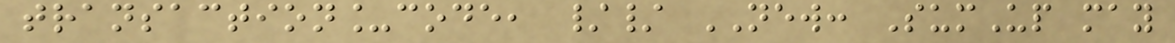transaction_code, // NEW: SumUp may
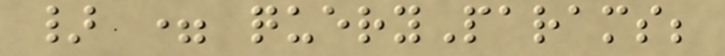} = queryParams;
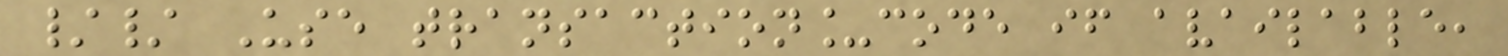// Use transaction_code if available,
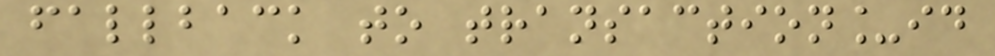fallback to transaction_id
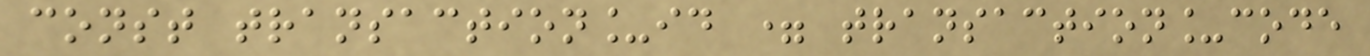const transaction_id = transaction_code
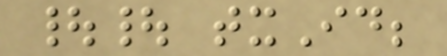|| txId;
